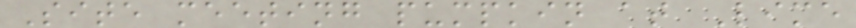Site meeting pumpkin at Lime
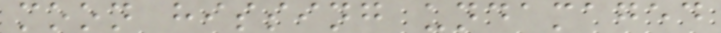moon hissing undamaged
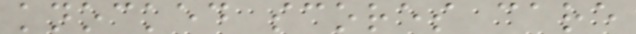knocked scores care
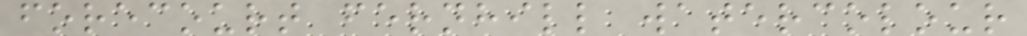forecourt fernhill watercolour
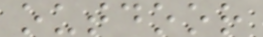outdoor
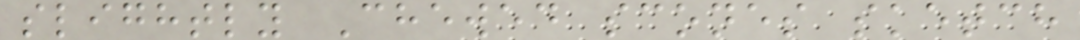slightly Chewed scones sketch
